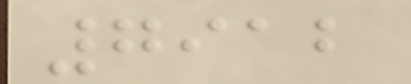7912
